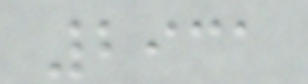2931
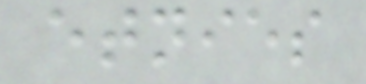etnies
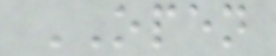OPEN
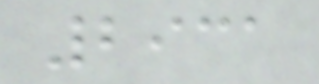2931
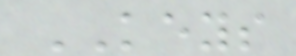KEYS
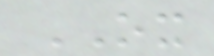OX
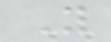Y
